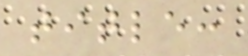title:
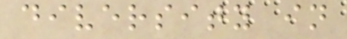diversity in
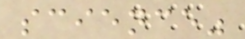science"
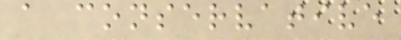a conservative
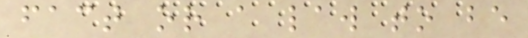fact or a law to be
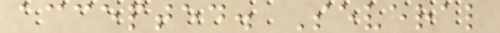accepted. Several
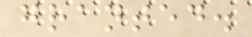granted.
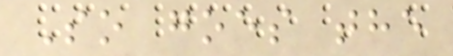So goes the
